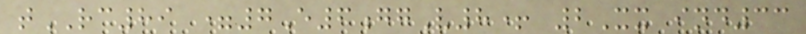tRC89 =7E6ggV8+ 2Xx ind33
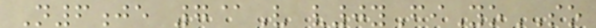N6je 7@V v0yFiYoSO
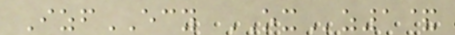IzfECY OXz1&
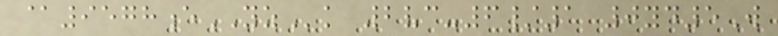@9578eYZk 2vc-6/1 0yd5W
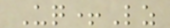Uq+Lz
